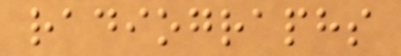radiographs
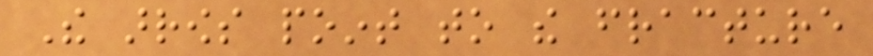The arrows point to the fracture
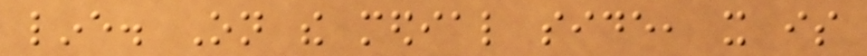line. On the medial side, it is
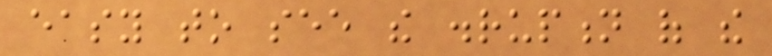easy to see the disruption of the
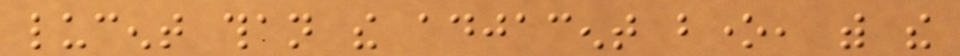lucent than the adjacent bone, with the
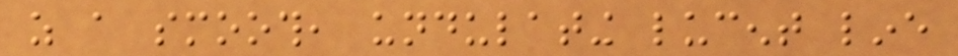as a smooth, undulating lucent line
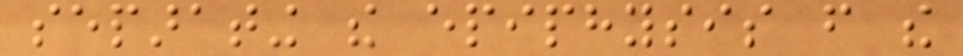separating the epiphysis from the
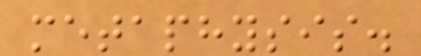metaphysis.
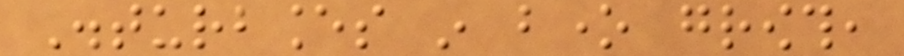Disturbances in bone growth,
